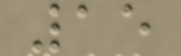15
